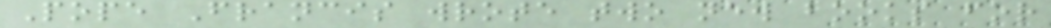Pope Francis wrote two new books for
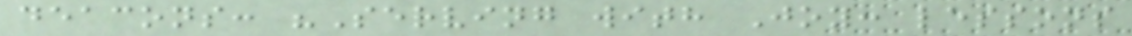deacons: "Serving with Joy: lessons
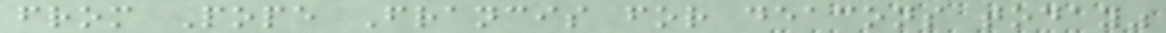from Pope Francis for deacons today"
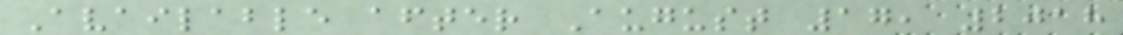Available after August 17, 2018
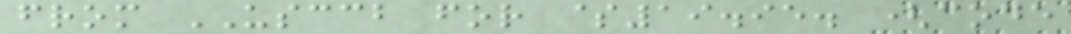from USCCB for $19.95. (code
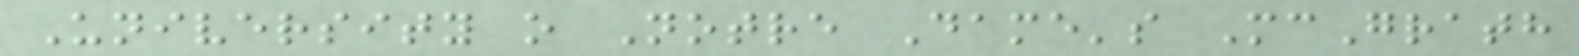University o Notre Dame's McGrath
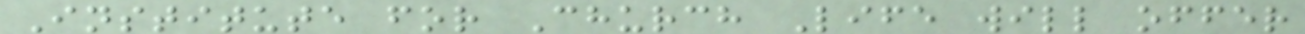Institute for Church Life will offer
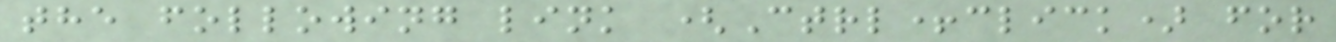the following link (Ctrl+click) for
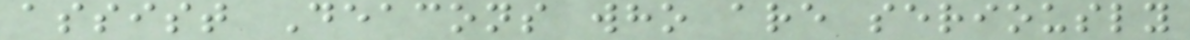assist Deacons who are seriously
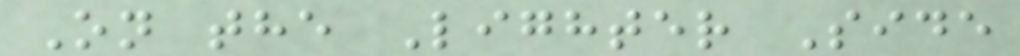On the Lighter Side
